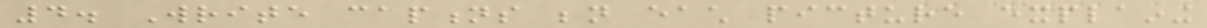4. Write captions beneath each picture explaining
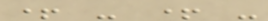+ - + -
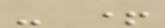- +
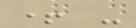+ -
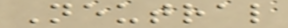Neutral
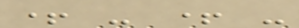+ - + -
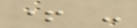+ -
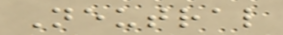Neutral
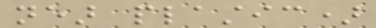near plastic)
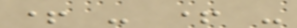+ - + -
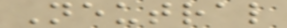Neutral
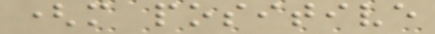(more positive
